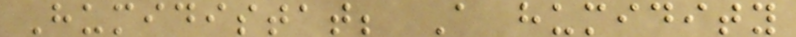Humidistat; A humidity
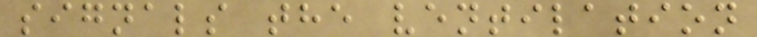signals the ventilation
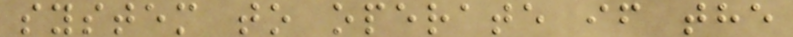system to operate if the
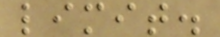limit.
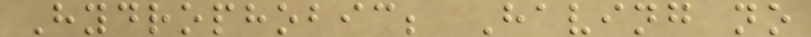Hydrophobic; Having no
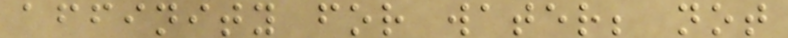affinity for water; not
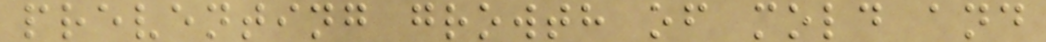preventing growth of mold and
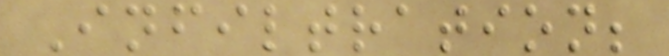Infiltration;
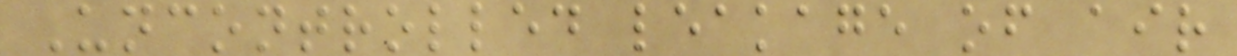Uncontrolled leakage of air
